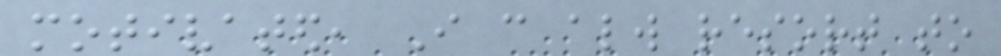motivated, I can always resort to
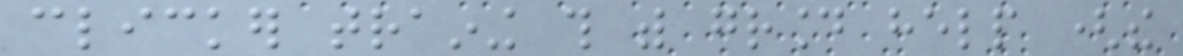clicker training this with ground help (the
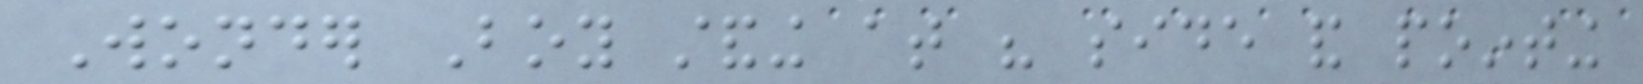Wonder Boy standing at his side and pointing
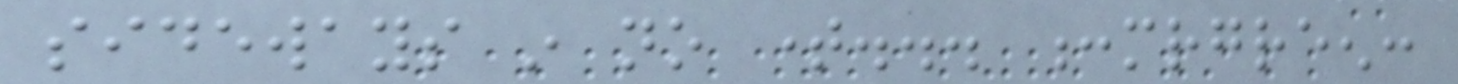sideways in no time... :mrgreen:
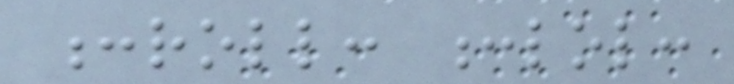:roll: :lol:
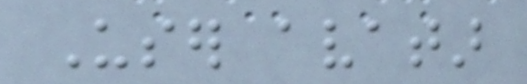User avatar
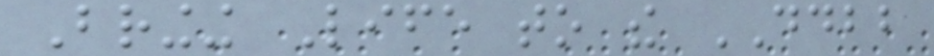Bringing Life to the DDBB
